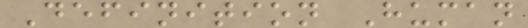Definition Human
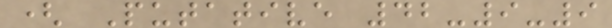( Putative 42-9-9
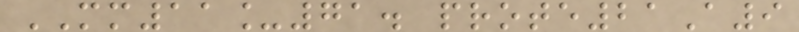MM11_71. prote21A9
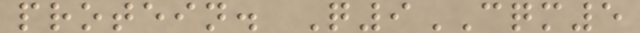protein. Q9CQM5
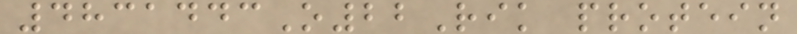4831443O22Rik protein
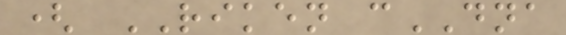( RIKEN cDNA
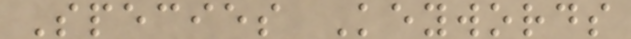Species Keywords
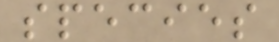species
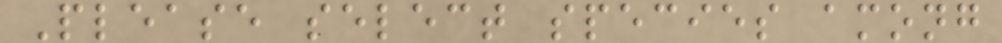Please select species among
